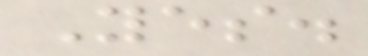Yes.
